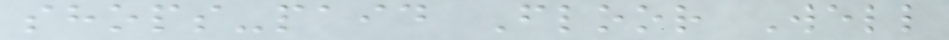shops-paid Floor Well
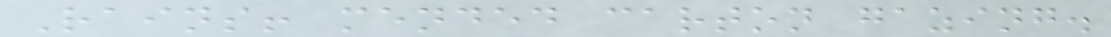Rains! mended carton gazing.
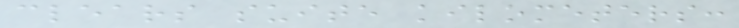clears suite kilometers:
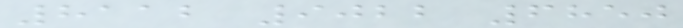8112 9022 6850
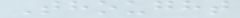Thought
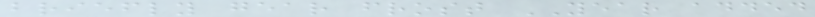briefly gear frost YEAR added
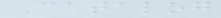Catalog
